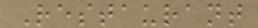Restaurant
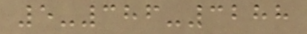5-386-3288
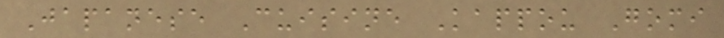Japanese Cuisine Kappou Gomi
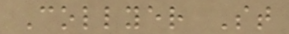Collyer St
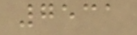7531
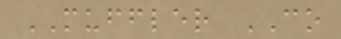MUFFLER CO
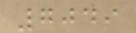7049
